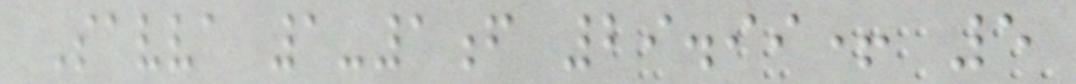Savva 1-1f 29.99+ 5
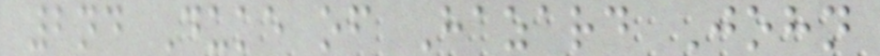2nd Duke of Hazard John
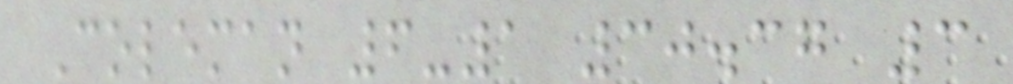Coleman 6-1 30.37 3
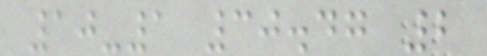10-1 30.47 2
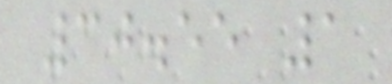30.55 1
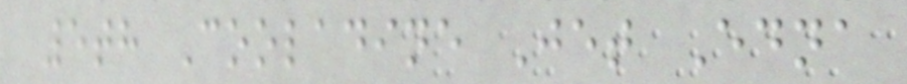5th Cooladine Jet Edna
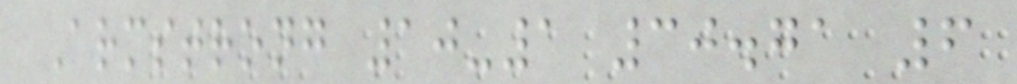Armstrong 10-1 30.71 6
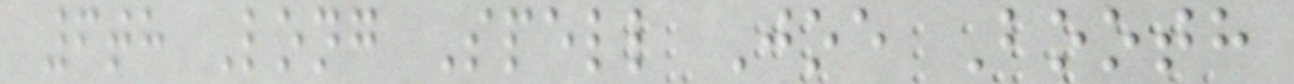6th Long Spell Joe Booth
